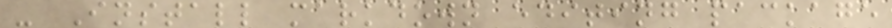- Install markdown editing package
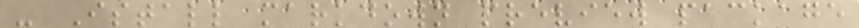- Istall markdown preview package
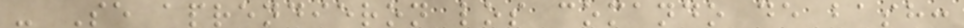- Se aprendieron los comando de bash:
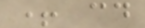+ cd
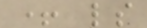+ ls
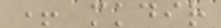+ mkdir
